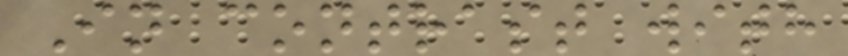In contrast with
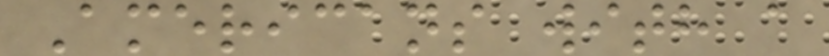Americans with a
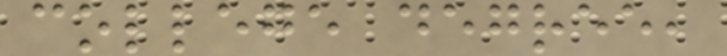college degree,
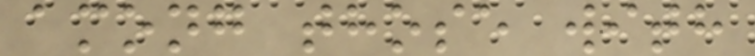among those with
